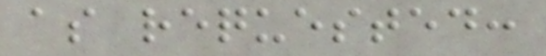as requested:
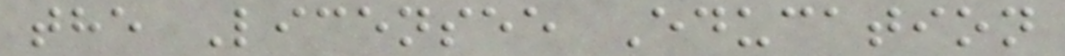the Licensee Education
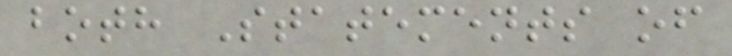both Statements of
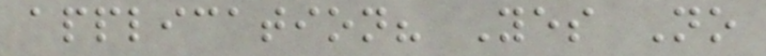application? Yes No
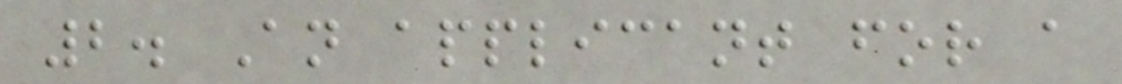2. An applicant for a
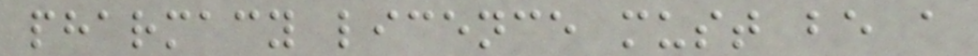pharmacy licence must be a
